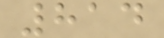814
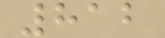812
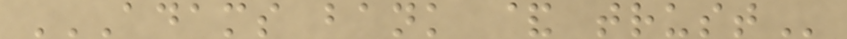ADAMS BANK & TRUST
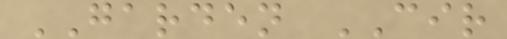GARDEN CIR
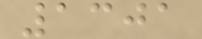1301
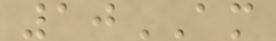10AM
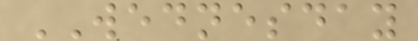WEDNESDAY
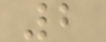2
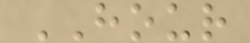HOUR
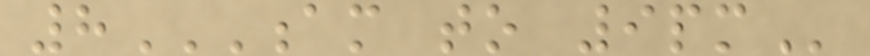8AM TO 9PM
